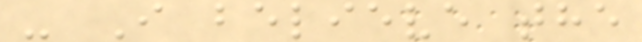- I believe the
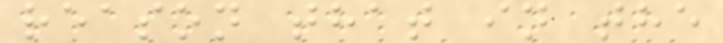reason that in the
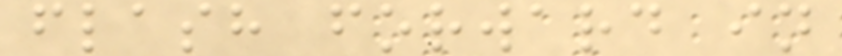flash forward in
